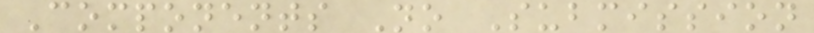Components No Submission
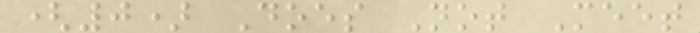(0) Does Not Meet
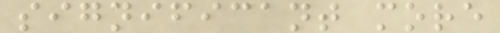significant more
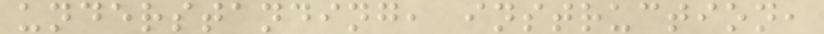understanding, instruction,
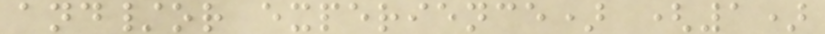and/or experience) (1)
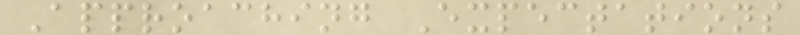Approaching Expectations
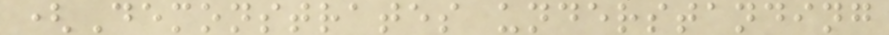(Demonstrates understanding
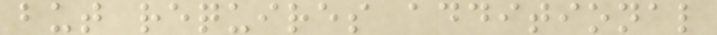but requires additional
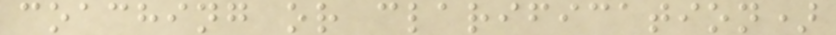coaching or clarification)
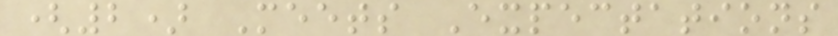(2) Meets Expectations
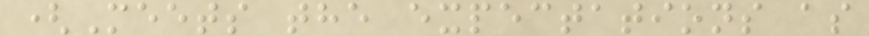(Meets the expectations as
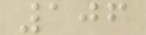106
